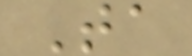Ta
